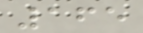165
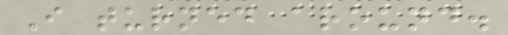I turned around.
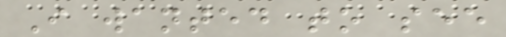I wanted to see
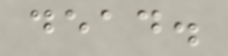dead.
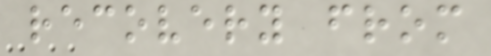recovery from
